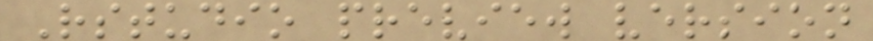Rstudio preview version
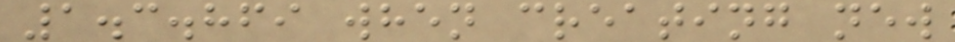1.3.869 when creating new
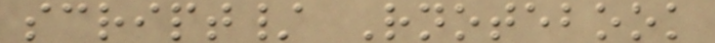script/ Rnotebook
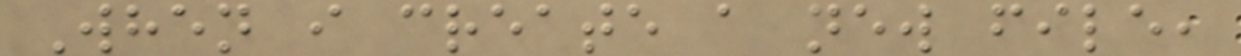When i create a new file,
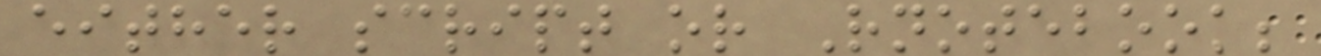either script or Rnotebook;
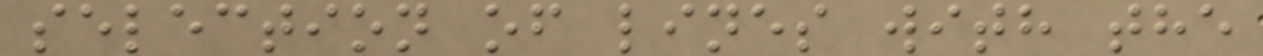selection of lines with the
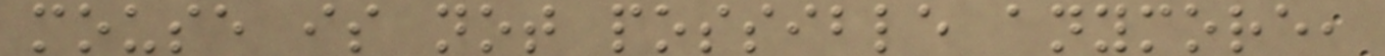mouse is not possible anymore,
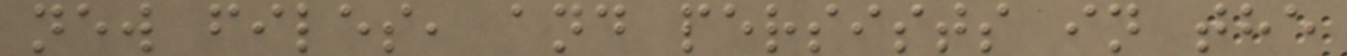new files, and persists in the
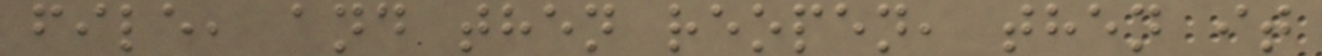file, and then reopen, then it
